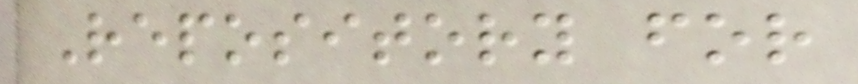Repository for
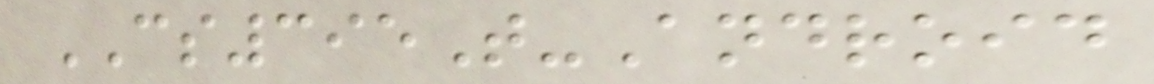CS395T-Android
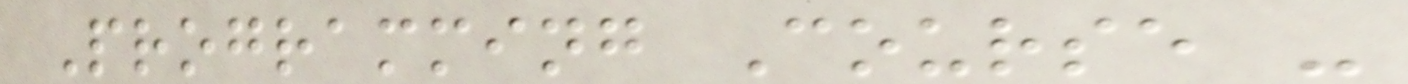Programming Course -
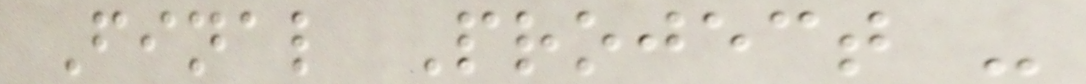Final Project -
